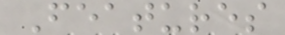Features
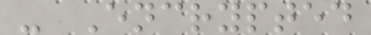- Encrypted
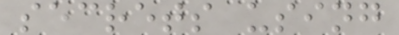secrets using
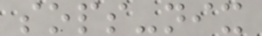sops-nix
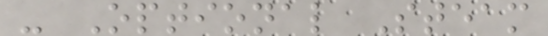- Optional Steam
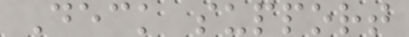Deck support
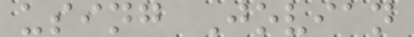using Jovian
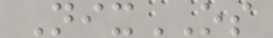NixOS
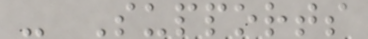- Supports
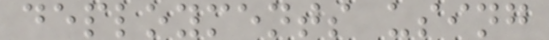deployments using
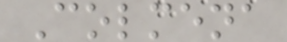Colmena
